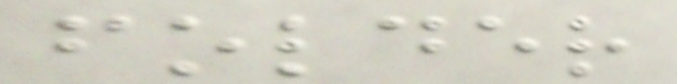folder
